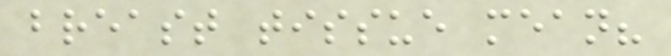breast tissue mean?
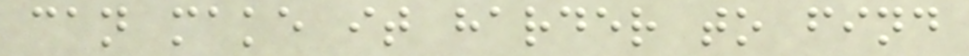can make it harder to find
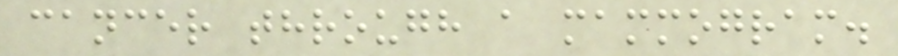cancer through a mammogram.
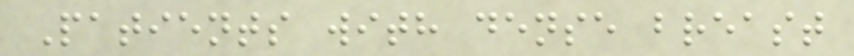Patients with dense breast
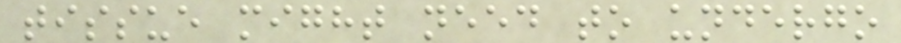tissue might need to undergo
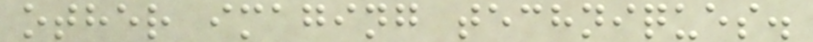other imaging techniques.
